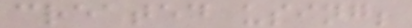created using;
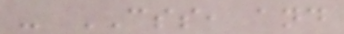- CSS, and
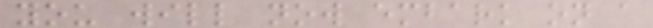you will now embark on a
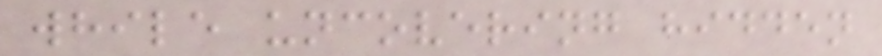while uncovering hidden
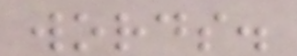words.
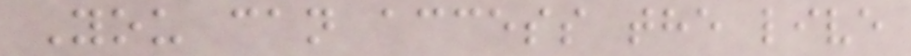You can access the live
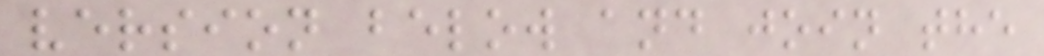version below and join the
